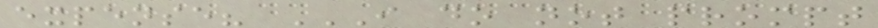expense? I DO NOT PROMPT
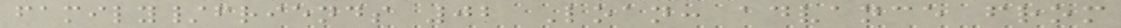family/friends 02 Loan: advance from
